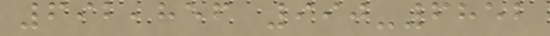692,856 990-6852
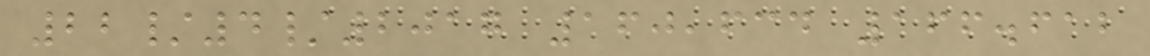22/4/2017 160,634 166.612
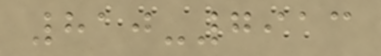810-7913
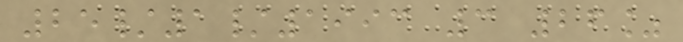25/1/1993 3 26%
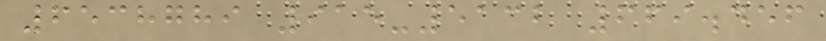6538789 915-5132 669.456
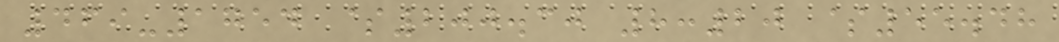469-1754 $200.30 8:20 $55.48
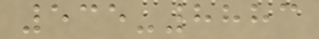535-8883
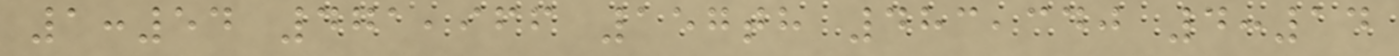1:54 471,966 157th 483,340 4:14
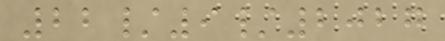22/9/2027
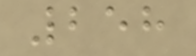258
